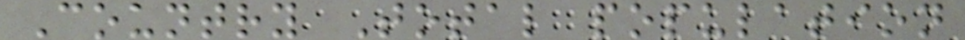Country Total population
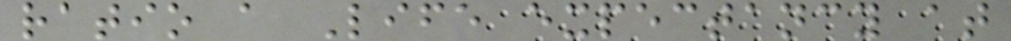ratio a Life expectancy at
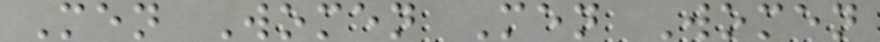Men Women Men Women
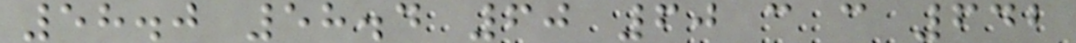58.0 58.4 60 60 c c 642
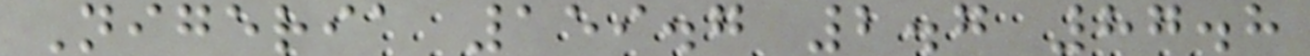Nigeria 159.7 2.7 87.8
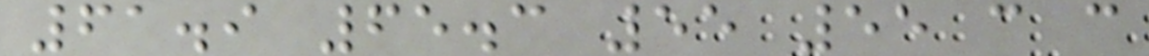61.9 65.3 55 55 c c
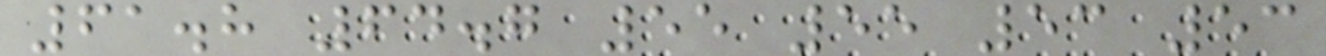61.8 64.7 55 55 53 53
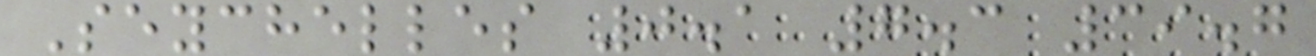Seychelles 0.1 7.3 39.7
